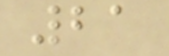21
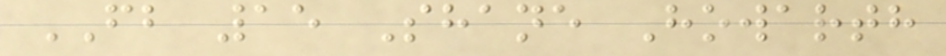FB 15 Shane Howarth
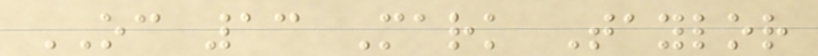OC 13 Mark Taylor
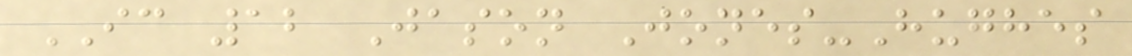IC 12 Jason Jones-Hughes
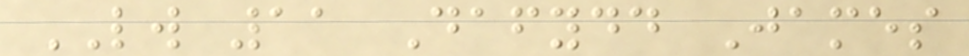LW 11 Dafydd James
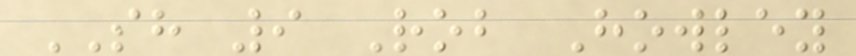SH 9 Rob Howley
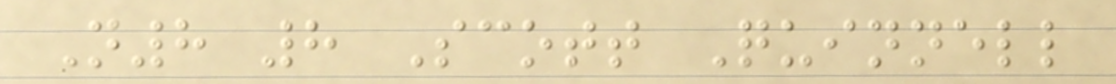N8 8 Scott Quinnell
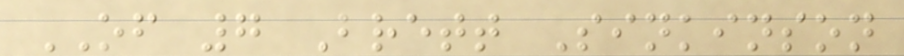OF 7 Brett Sinkinson
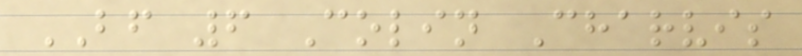BF 6 Colin Charvis
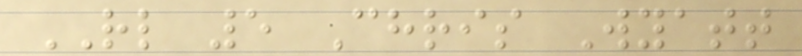RL 5 Chris Wyatt
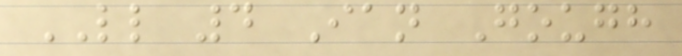LL 4 Ian Gough
